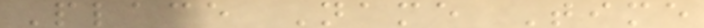Place Name Time
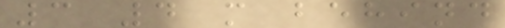3 4 m behind
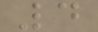4
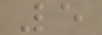5
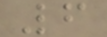6
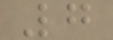7
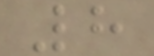8
